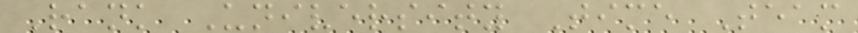Rank University Time Team
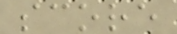score
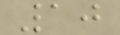10
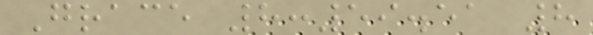Grace 8:59.51 8
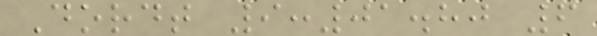Dordt 9:01.80 6
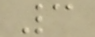3
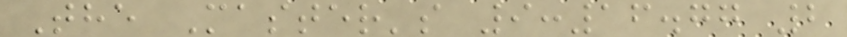The Master's 9:16.77 2
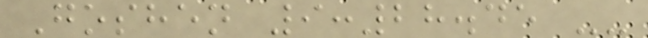Goshen 9:28.45 --
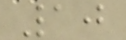10
